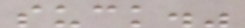suck."
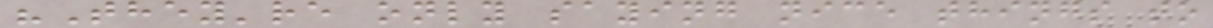"They're only saying nice things to
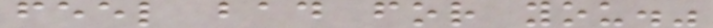feel bad for you."
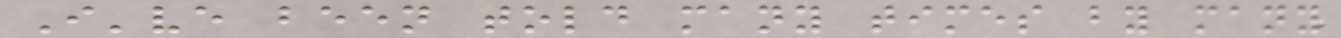I've been told many times by many
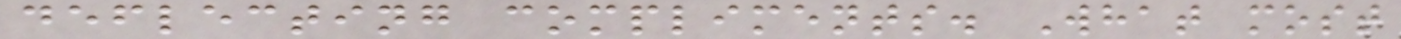deflecting compliments. What most
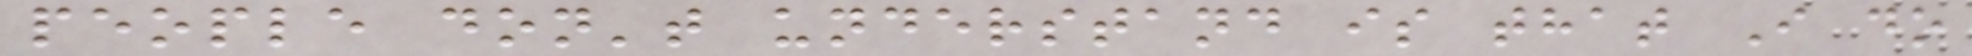people don't understand is that I do
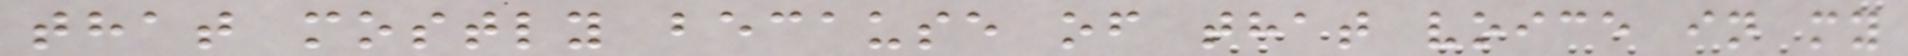that mostly because of that voice in my
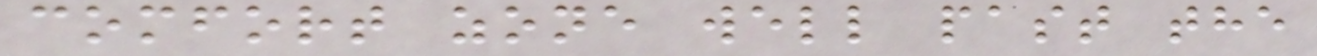comfort zone well past the
